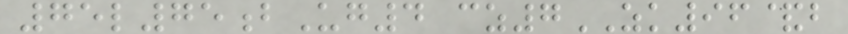75l75bUg4 cz7ZK96&b
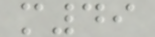m49
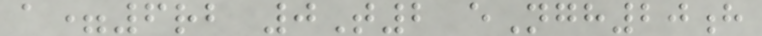a=6rb 0T2 eNgh20h
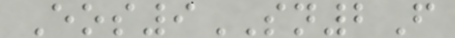Eos9SN2F
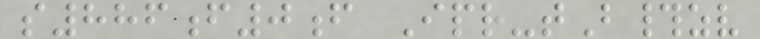s886f0f Ipr-tB#zv
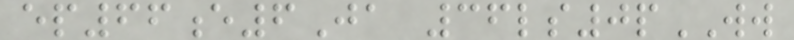ep66e6Ja 36ls0pWW
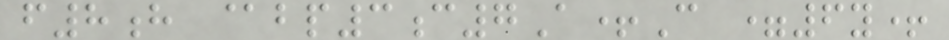f8h @bp3c7A+C =6y+
